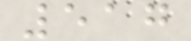517
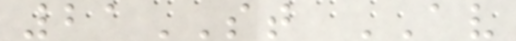21ST AV
